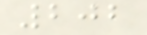202
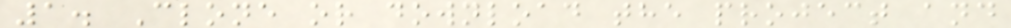1. Clone or download the project and
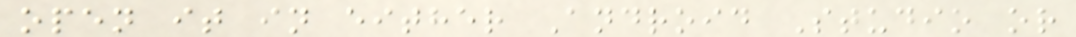open it in either Android Studio or
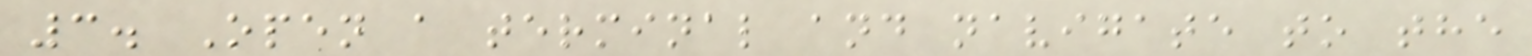3. Open a terminal and navigate to the
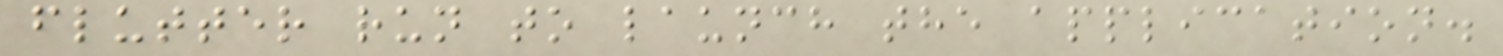flutter run to launch the application.
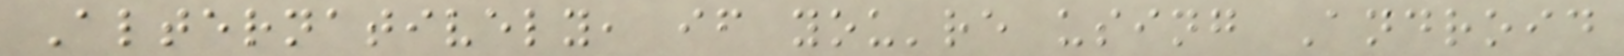Alternatively, if you're using Android
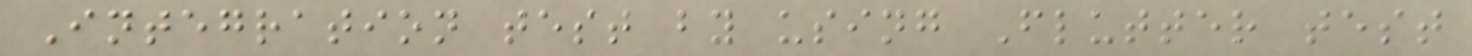Integration test by using Flutter test
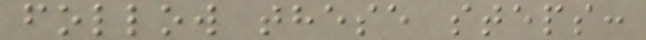follow these steps:
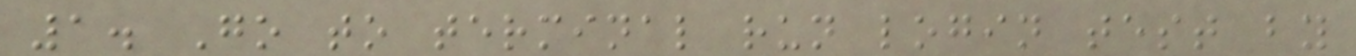1. Go to terminal run login test by
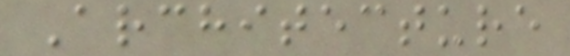Architecture
